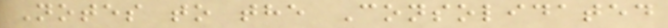Notes to the Consolidated
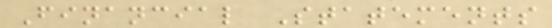Financial Statements
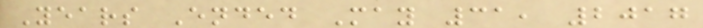Years Ended May 31, 2017
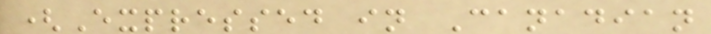(Expressed in Canadian
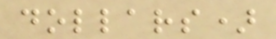dollars)
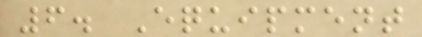6. Equipment
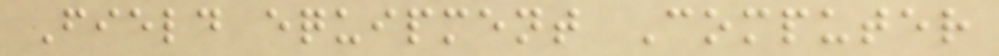Field equipment Computer
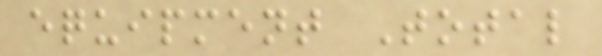equipment Total
